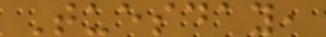Tuesday,
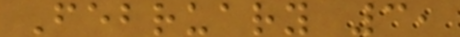February 3,
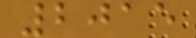2015
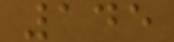145
